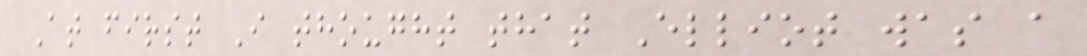At first I thought that Elliot was a
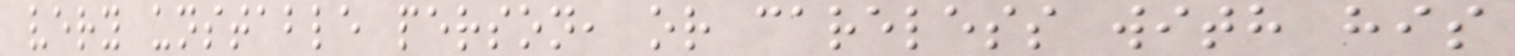very unstable person, or careless with his
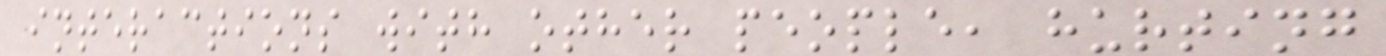interactions with other people, hurting
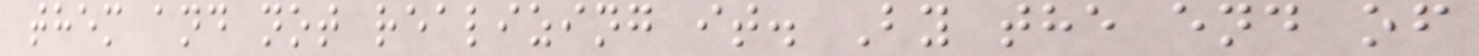them and not realizing it. By the end of
